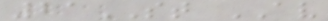21ST AV
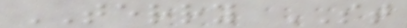TERRY ST
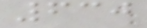630
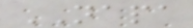NAPA
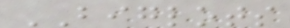BIGLOTS
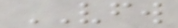VFW
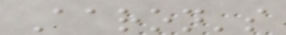Aaron's
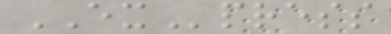EXpress
